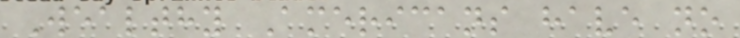Wealthy Americans have no
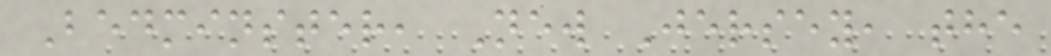Bedminster, New Jersey, the
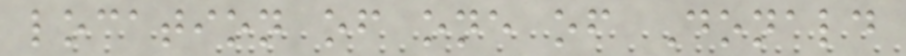location of one of Donald
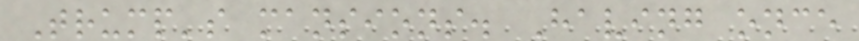Trump's mansions. Having once
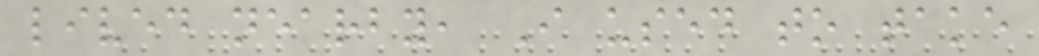lived nearby, I used to take
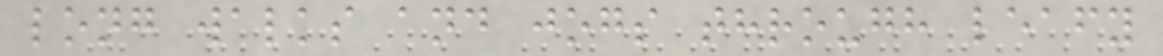long walks and jogs through leafy
